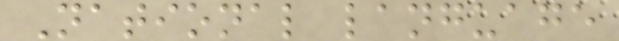National language
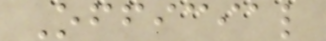Official
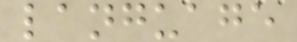language
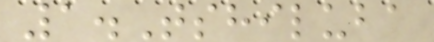1.Tshiluba
